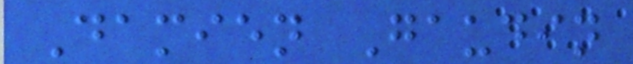Damien Gaudin
